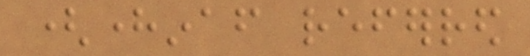(hereinafter referred
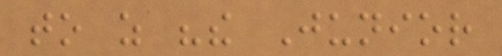to as "the Junior
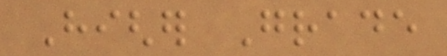Higher Grade
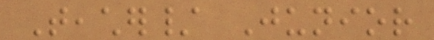Teacher/ Junior
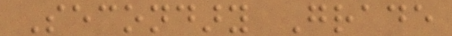Secondary Grade
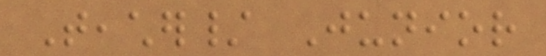Teacher/ Junior
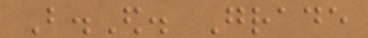B.Ed. Grade
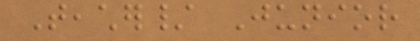Teacher/ Junior
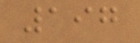197
